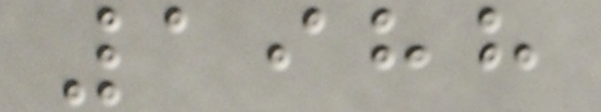1988
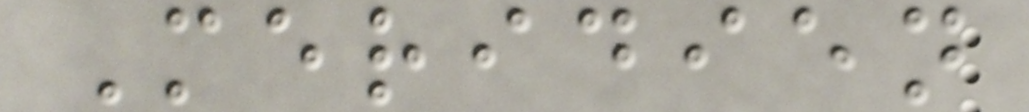Meridien
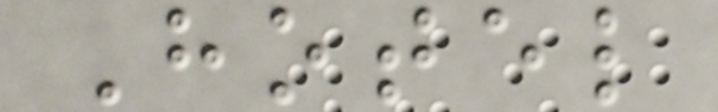Hotel
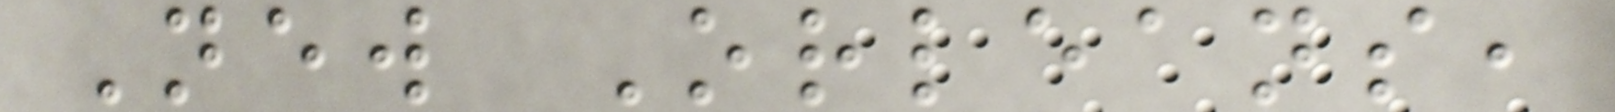New Orleans,
